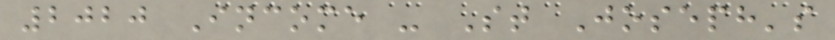2020 Income - St Joseph's
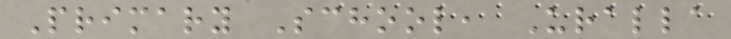Primary School, Uralla
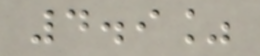4.9%
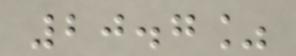20.7%
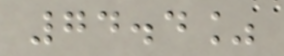74.4%
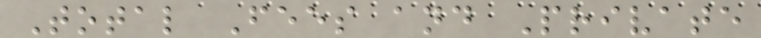Total Fees and Private
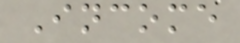Income
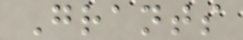Grants
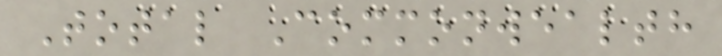Total Commonwealth
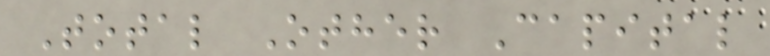Total Other Capital
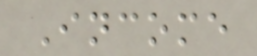Income
